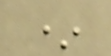*
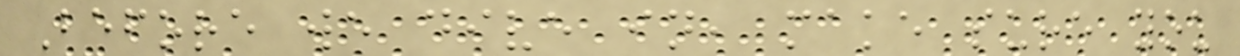Before we dive in, make sure you
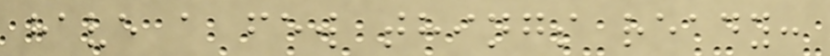have a few things ready:
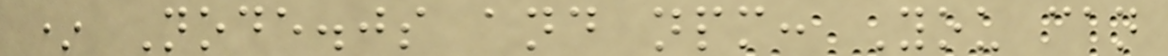* Node.js and npm: You can
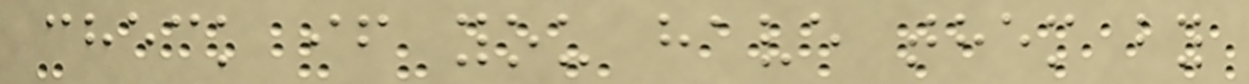check if you have them by
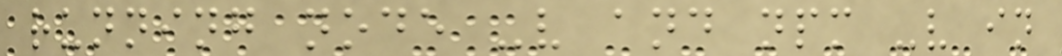running node -v and npm -v in
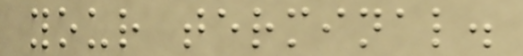your terminal.
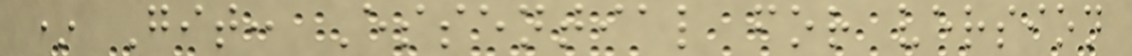* Git: Essential for version
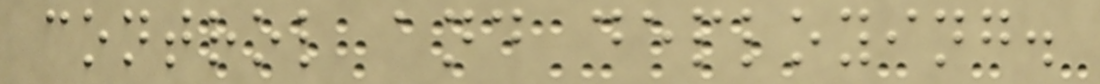control and deploying.
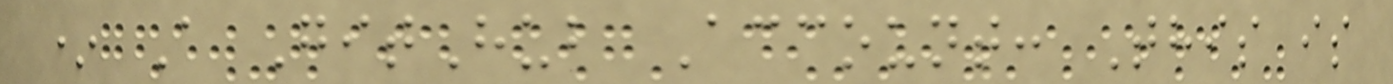* A GitHub Account: This is
